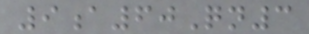9a60Qn3
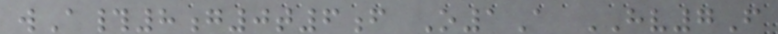wA#8g0t6f O1A HV7F
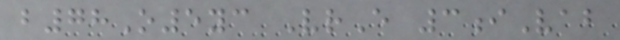b78O5yc VrE 3iVab
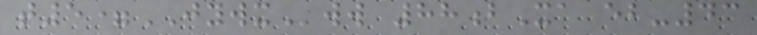t5=JYWXww 88bXa eb-43
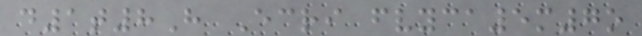d1t8H Ecri fvyca5m7o
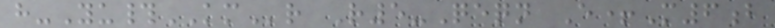h-Yu#KMr R5-Qeqn E+M6b
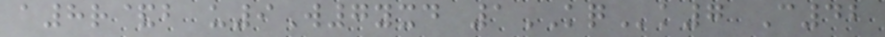a8r&b u9W7yxd 1KQk7 C42
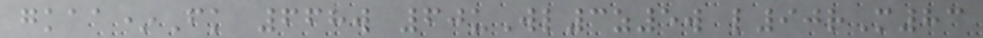gkaa*Fk 668w 60uWl3z5w l90rM83
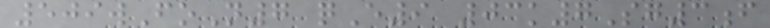509wFoN7 qE9 03k7Sg3f
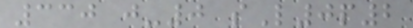330 j-0 sL0p2
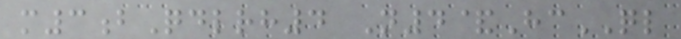m3bQdlrh4 N4&HcQL
